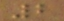2
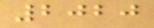2020
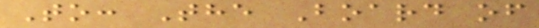To: The Board of
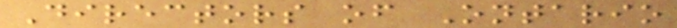Directors of Ontario
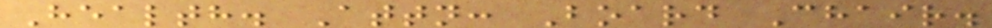Health. Attn: Board Chair.
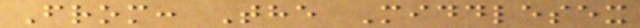From: The Middlesex
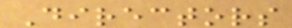Directors
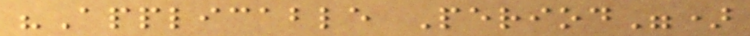"Applicable Period")
